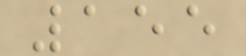155
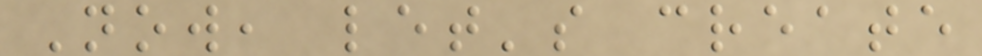Now, let's create
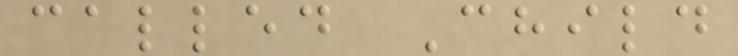called Child
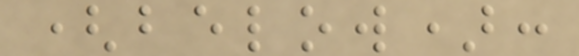(below):
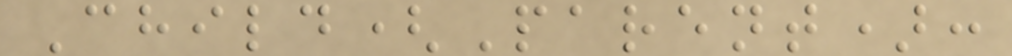Child(Parent):
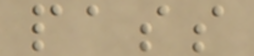pass
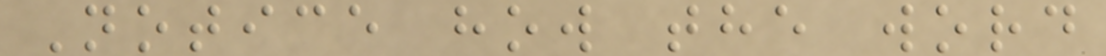Notice how the word
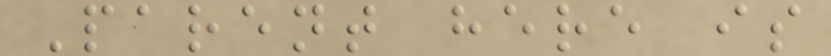Parent here is
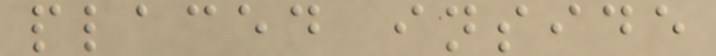placed inside
